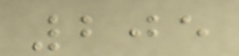205
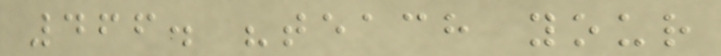466. "teach your
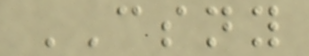CSNY
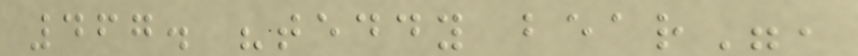467. "teddy bear",
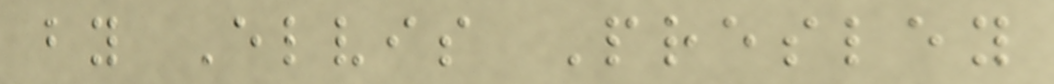by Elvis Presley
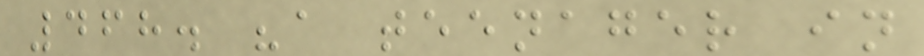468. "a teenager in
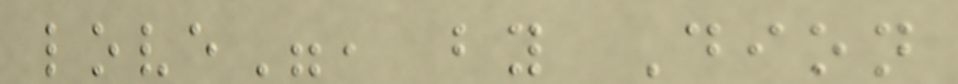love", by Dion
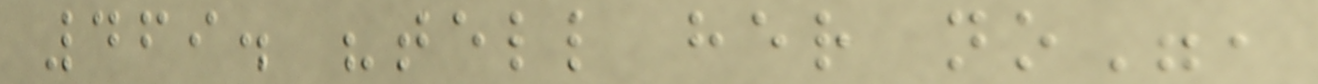469. "tell her no",
